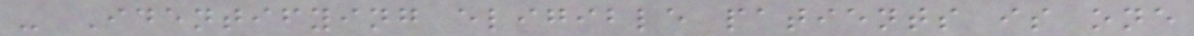- Identifying eligible patients is one
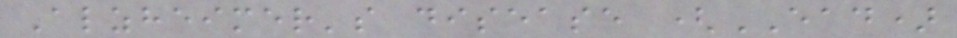Alzheimer's disease (EAD)
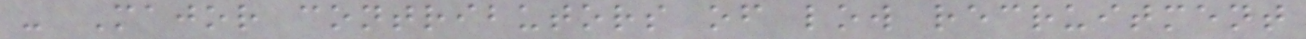- Major contributors of low recruitment
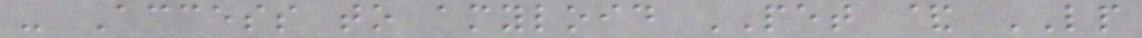- Access to amyloid PET & LP
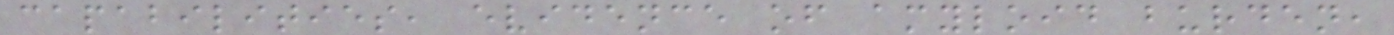capabilities, evidence of amyloid burden,
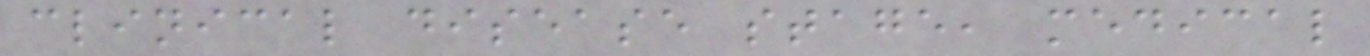clinical disease stage, medical
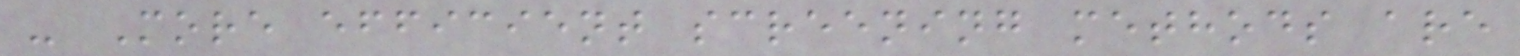- More efficient screening methods are
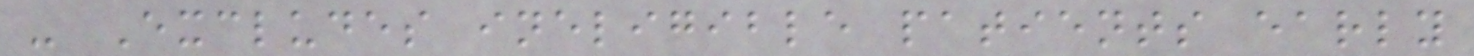- Excludes ineligible patients early
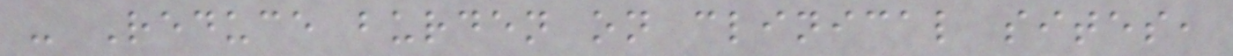- Reduce burden on clinical sites,
